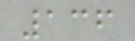136
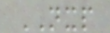NXP
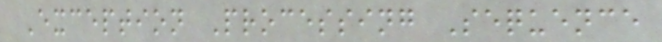Exception Processing Sequence
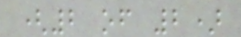(2 of 2)
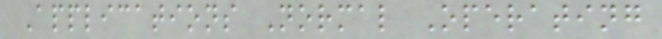Applications Normal Operating
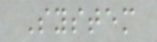System
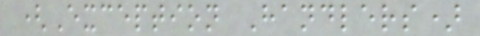(Exception Handlers)
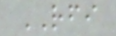RFI
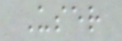User
